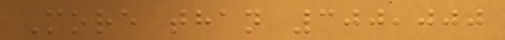More than 300,000
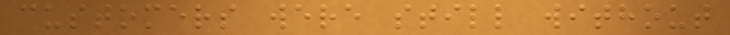customers were still without
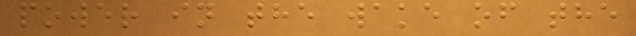power in the wake of the
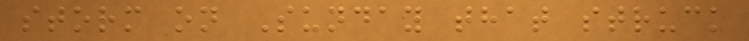storm on Sunday that struck
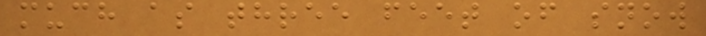much as three feet of snow
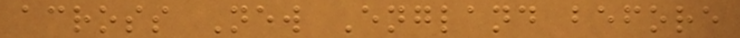across New England before
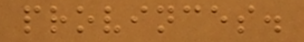provinces.
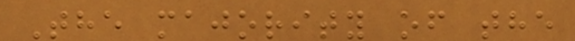The majority of the
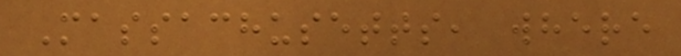Massachusetts, where
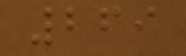269
